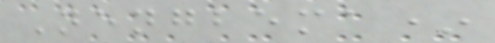Nengbema*
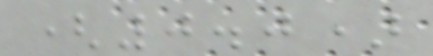(0.0)
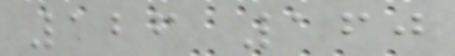126 160
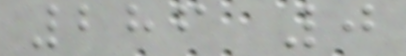286 0
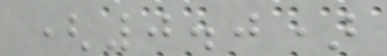(0.0)
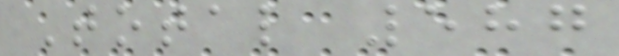Total 587
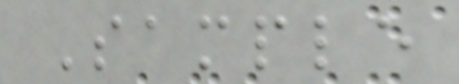Sample
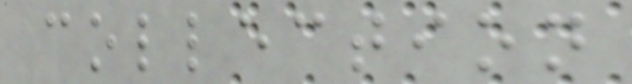collection
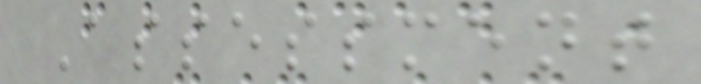Assessment
